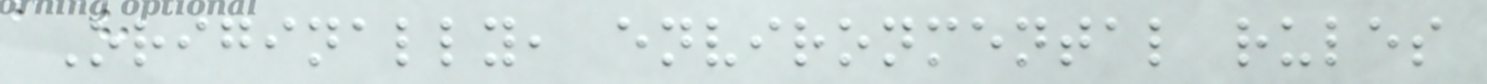Originally, environmental rules
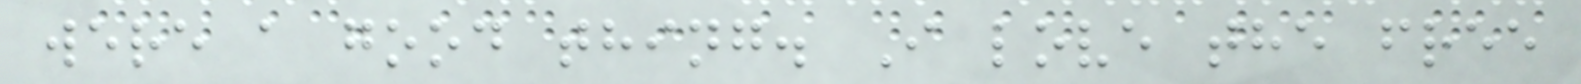were a good thing. I love the free
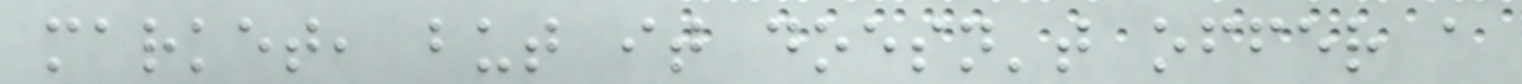market, but it doesn't offer a
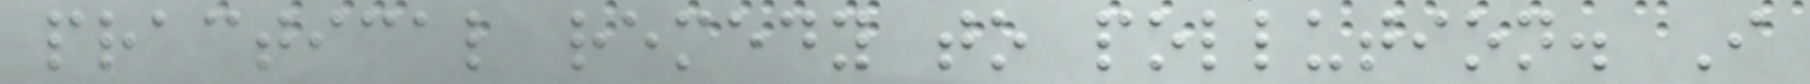practical remedy to pollution. I
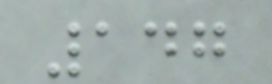147
